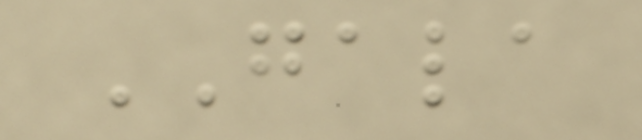GALA
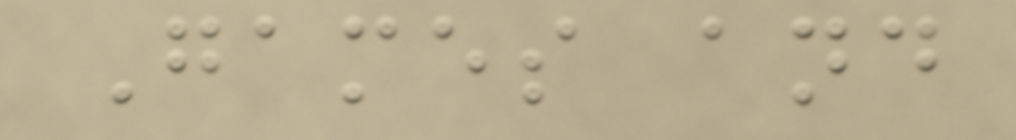Games and
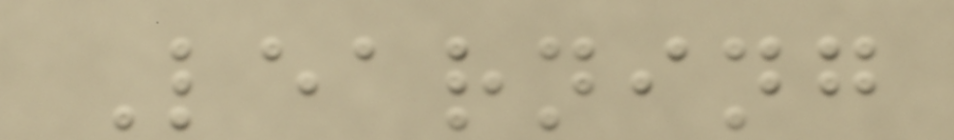Learning
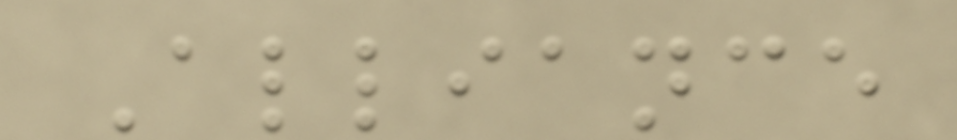Alliance
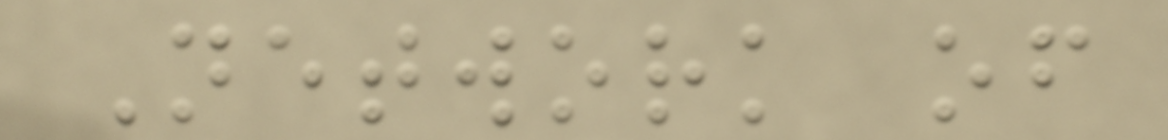Network of
